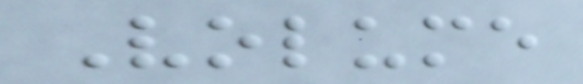Volume
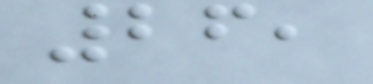26,
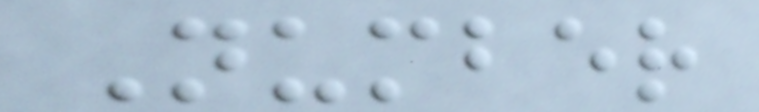Number
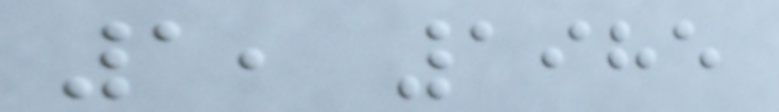1, 1985
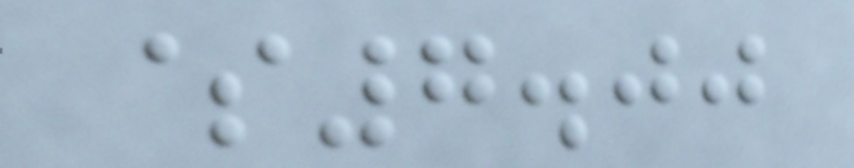$7.00
